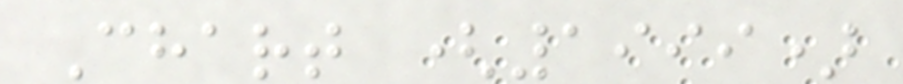Chart (1999)
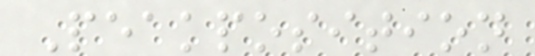Peakposition
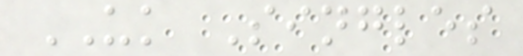UK Singles
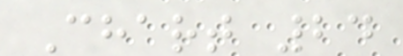Chart 24
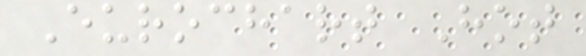Eurochart Hot
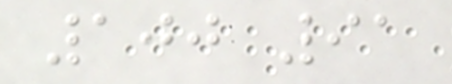100 91
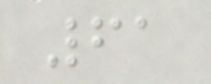61
